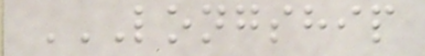LONGSHIP
